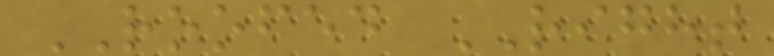ROOFED RIGHT
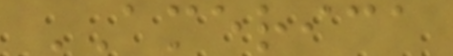AMERICA
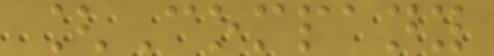[Company
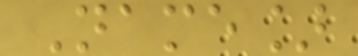Name]
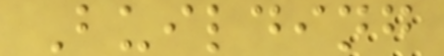Building
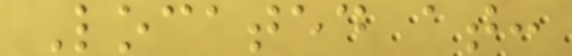Located at:
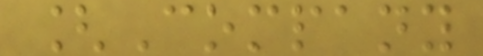[Company
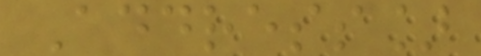Address]
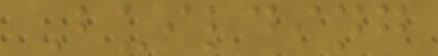Building
